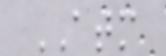ATM
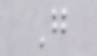G
